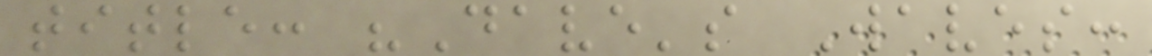title: "Dave's Waves:
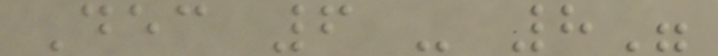Dec 6 - 8"
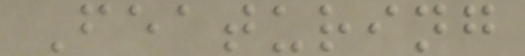Featuring
